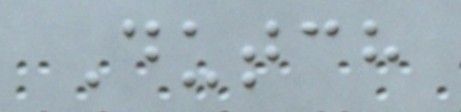Dutch
